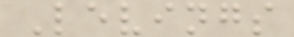Levings
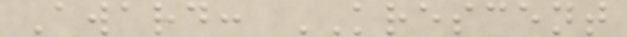Award: KRESCENT
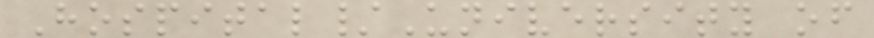Hospital/University of
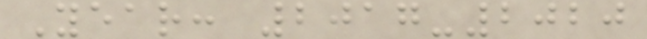Year: 2017-2020
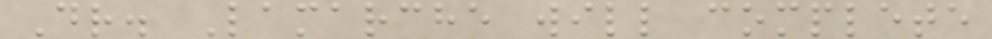Dr. Lamarche will complete
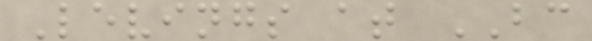Levings at BC
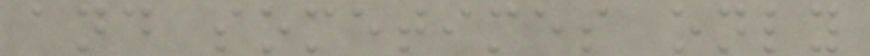and sometimes only
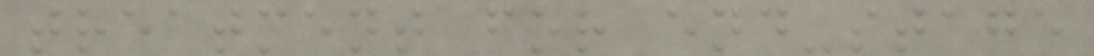treatment for end-stage
